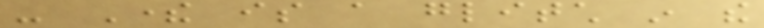- There is a glitch in the
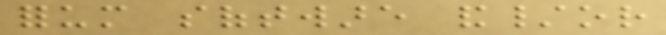forum software and/or
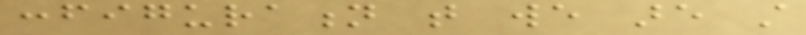configuration that we are still
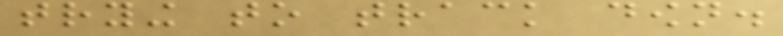trying to track down.
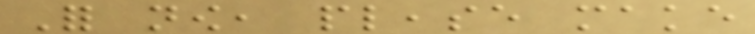For now, please make
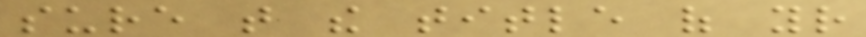sure that the title of your
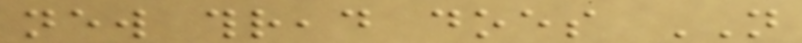new thread does NOT
